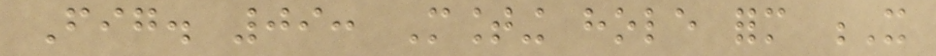Fig. 09: Mounting hole form X
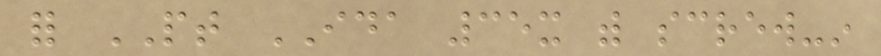for PT IDA 35x with screw-in
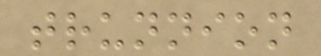trunnion
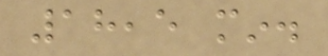18,5 min.
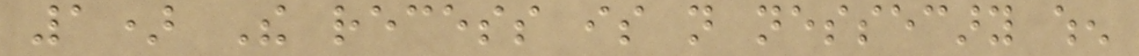1) The recess is not nessecary when
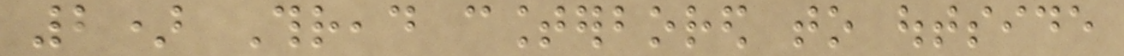2) Thread counterbored to outside
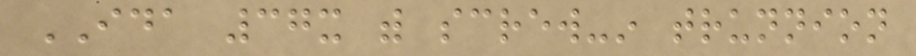IDA 37x with screw-in trunnion
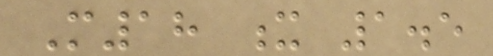M18 x 1.5
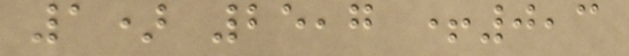1) 25,7 +0,3
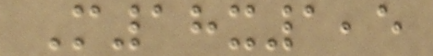M18x1,5
